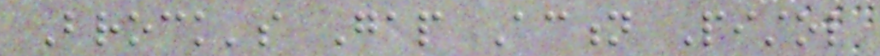Brock's Gap Action Pistol
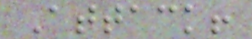Attack!
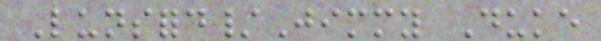Lunsford/Jimmy Duke
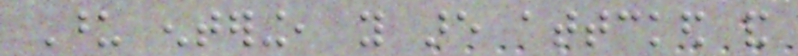Upon entering, you are attcked and
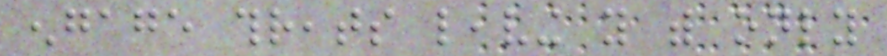engage threats leaving you with only
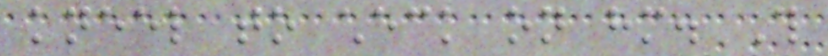kneel to check on him. This
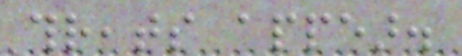threats appear.
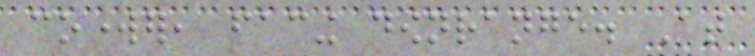coworker, facing downrange. At
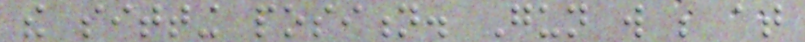the sitting position. Gun will be at
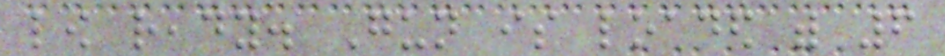low ready. Gun is loaded with 6
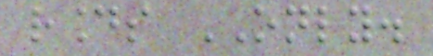rounds ONLY.
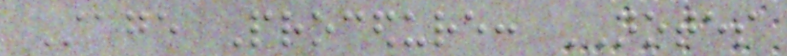Stage Procedure: NOTES
